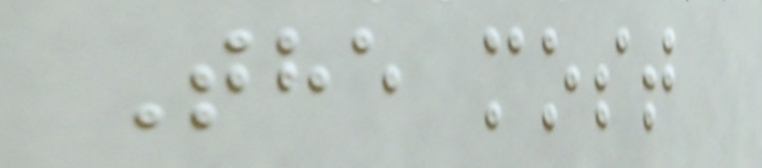The most
